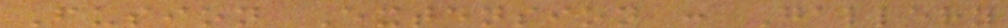Fusion Extension : Gallery
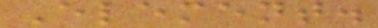Element.
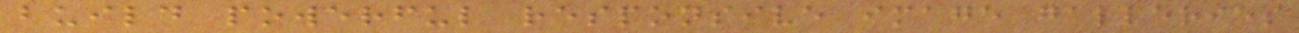build powerful responsive image galleries
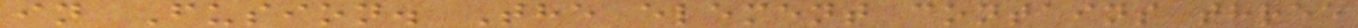in Fusion. The element contains three
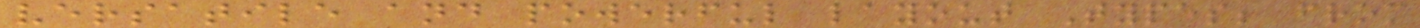versatile and powerful layout Types; from
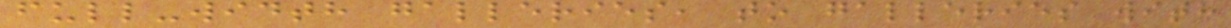full-width galleries, to galleries with
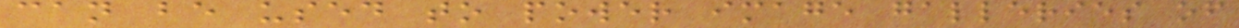can be used to power image galleries of
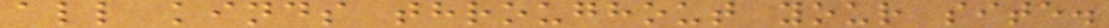all kinds throughout your site.
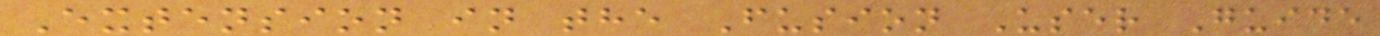Extension in the Fusion User Guide
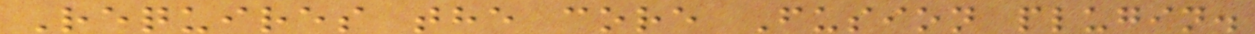Requires the core Fusion plugin.
